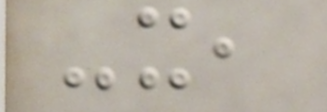-x,
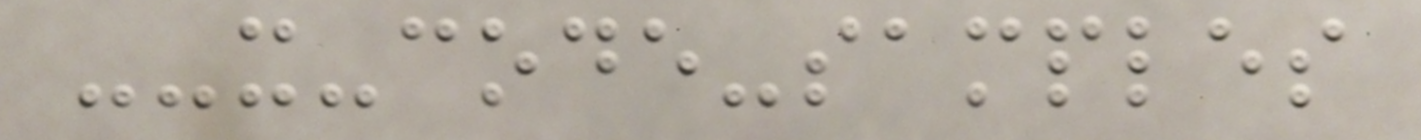--x-code-samples
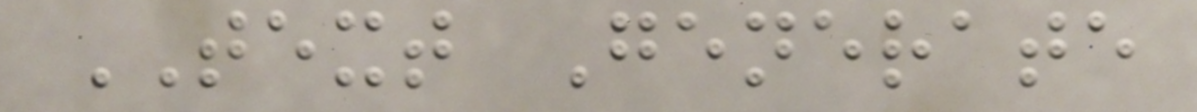TEXT Generate
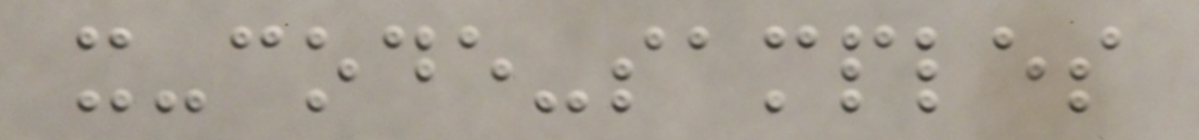x-code-samples
